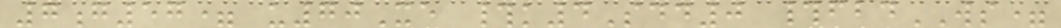7g57= u70Xe #k4Sdd0 #fbdWS=
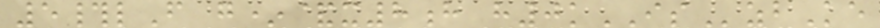5#lF g*&x8h h0kISzbKe
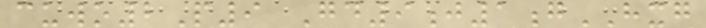cuwo2P9 Gd9j1gHXG
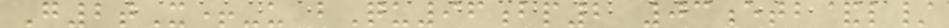G2tX+-u bQu96bp2 03etb&l/
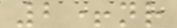2+nr
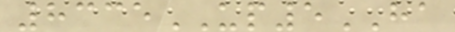8335UP5HA
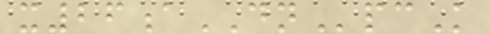x26aDNpcK
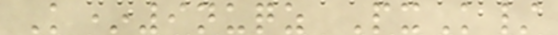K*9nuqz PxK/
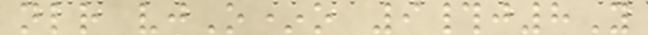nlr vjO*o 9#j8Y
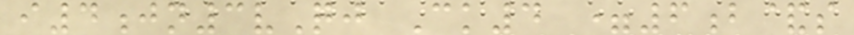i4jn3vQj Ck4 =6b&s
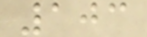103
